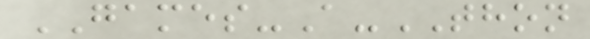GAMES-A-THON
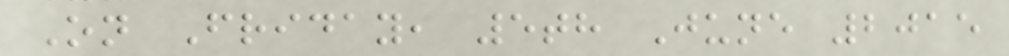On Friday, 5th June 2015
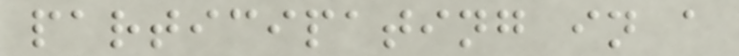participating in a
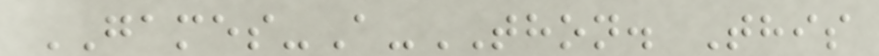GAMES-A-THON. This
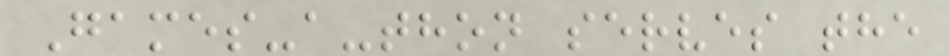Games-a-thon serves the
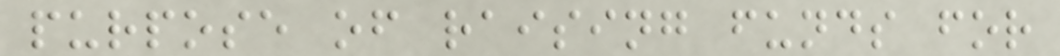purpose of raising funds for
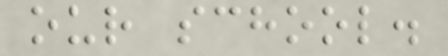our school.
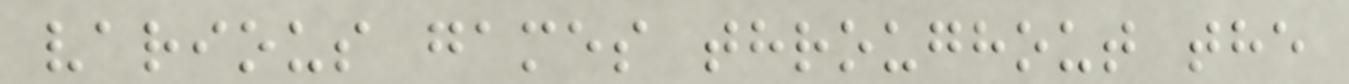various games throughout the
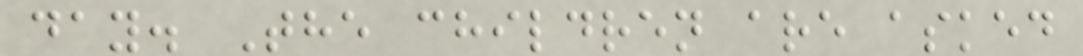day. The children are asked
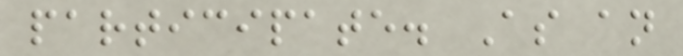participate. As an
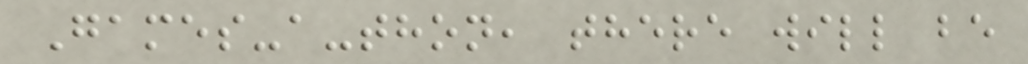Games-a-thon, there will be
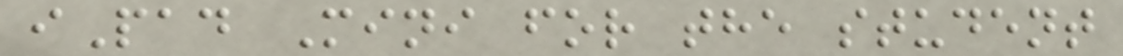iPad Mini for the student
